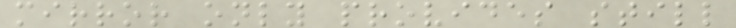mirror only provides still
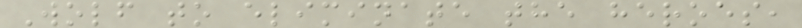Wolf to eliminate the heroes,
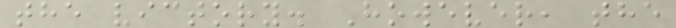the victory. However, the
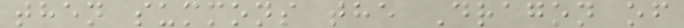then summons the Dragon of
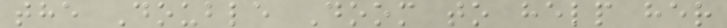the Double Doom to help her
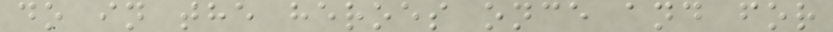do in the heroes once and for
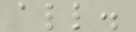all.
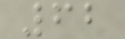62
